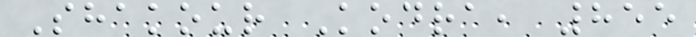Shakour Kodra, 855
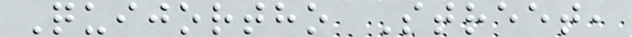Quijortho Street,
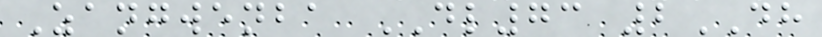Zangwenba DL73 2DH
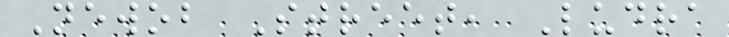Newob Street, Ludra
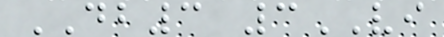DB3 3VI
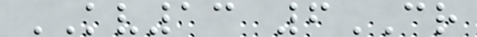KV13 6CR
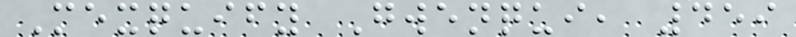Mexquify Gwenqui, 459
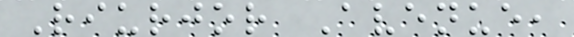Riurjor Avenue,
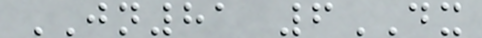JN81 6DX
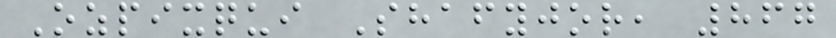Ozpixqui Shafyjor, 867
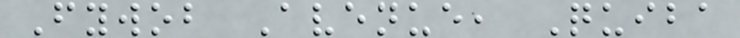Fywob Avenue, Quiba
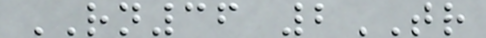RN36 2TR
